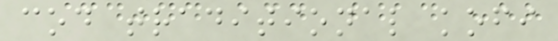cod traditional kofi
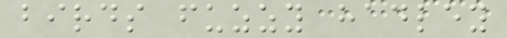birds fuzzy hadley
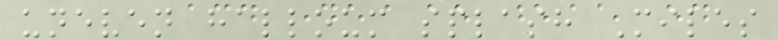uneven halloum splash Miles
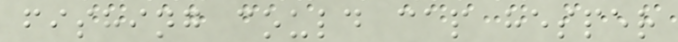fishing could cap hesper
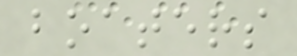boaters
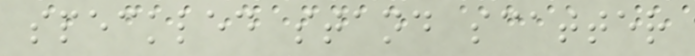speckled stand scatter
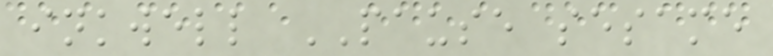inkwell PAUSE sesame
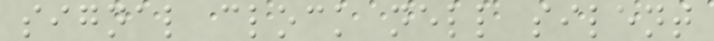signal clock nell silent
